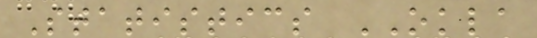Statistics OKLA
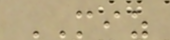MIZ
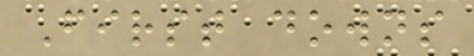First downs
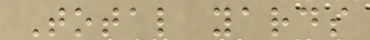Total yards
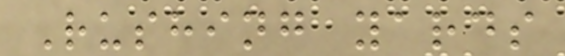Rushing yards
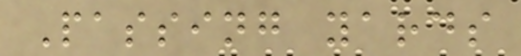Passing yards
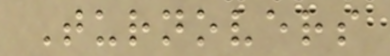Turnovers
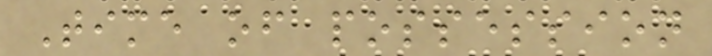Time of possession
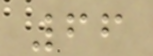66
